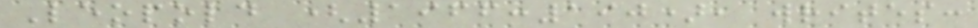Leopold (1966:190), writes:
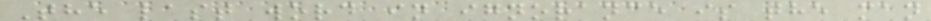The last word in ignorance is the man
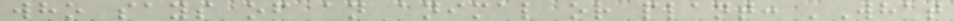who says of an animal or plant: 'What
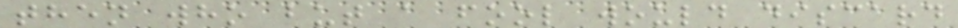then who but a fool would discard
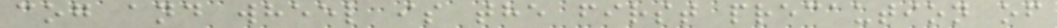cog and wheel is the first precaution of
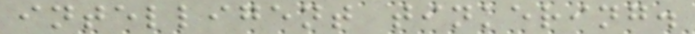intelligent tinkering.
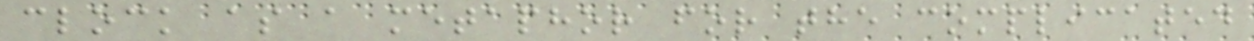clock as a metaphor for the complicated
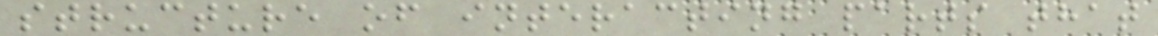structure of interacting parts that
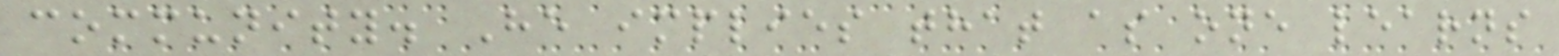community. He implies that as one learns
